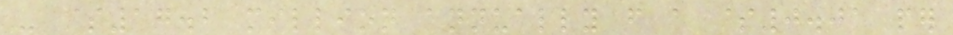- $17.2 million annually from a $0.01 per
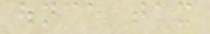ounce tax
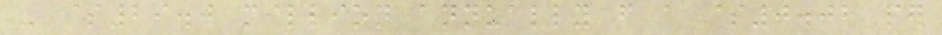- $29.0 million annually from a $0.02 per
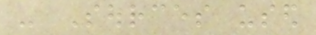- Sources used
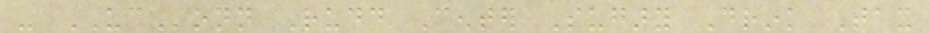- UConn Rudd Center Sugary Drink Tax
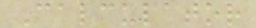Calculator
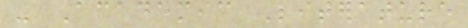- Academic Literature
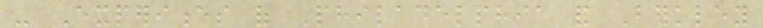- Experiences of Philadelphia and Berkley
